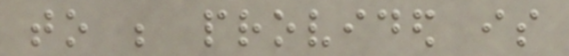to be provided is
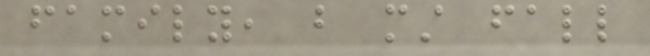family, but must fall
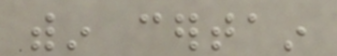within certain
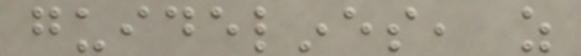guidelines, as
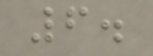6.
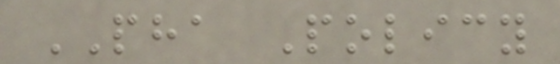PHA Policy
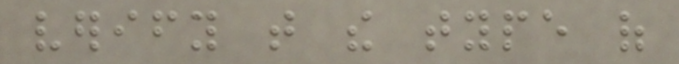verify that the type of
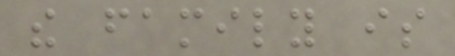the family is
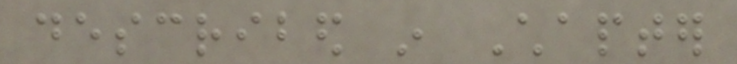described in Chapter
